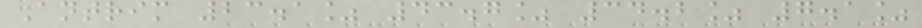Antrim 23.1% 43.7% 34.2% 7.1%
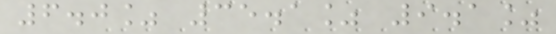6.0% 35.1% 9.1%
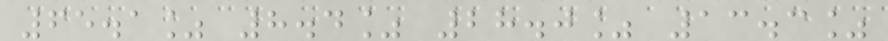65.1% 8.4% 28.0% 13.3%
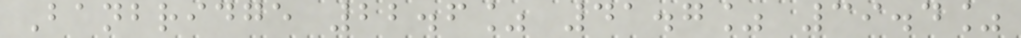Banbridge 22.6% 41.7% 39.4%
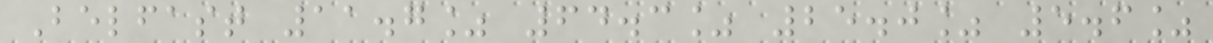Belfast 11.7% 64.3% 25.0% 5.6%
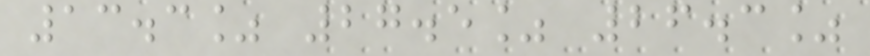13.3% 27.5% 26.3%
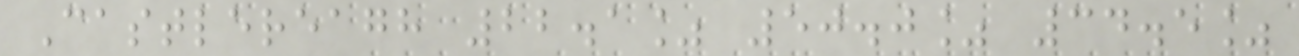Castlereagh 22.1% 50.0% 34.5%
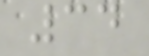34
